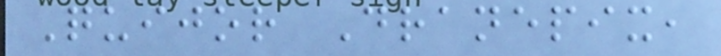Quijor Dranepix,
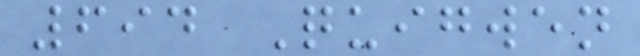694 Quigwen
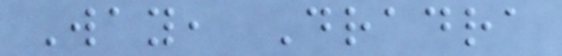Way, Dradra
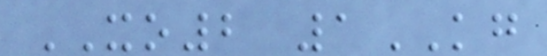XO2 1KG
